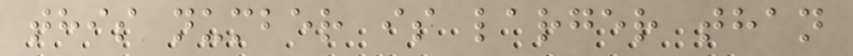this number is larger than
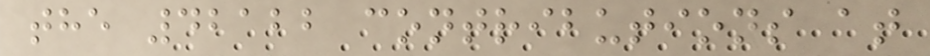the 42122 contributions at
